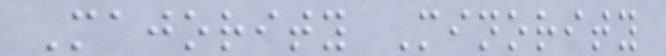Majority Minority
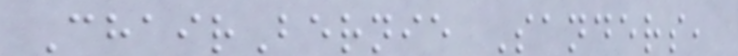ChairBernie Sanders,
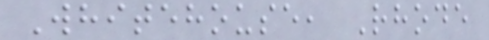Whitehouse, Rhode
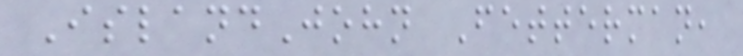IslandJohn Fetterman,
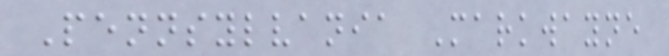Pennsylvania Markwayne
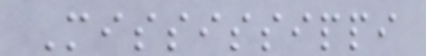Mississippi
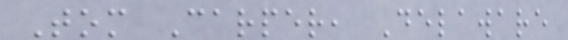Tom Carper, Delaware
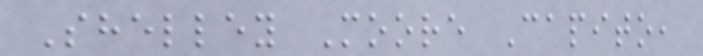Shelley Moore Capito,
